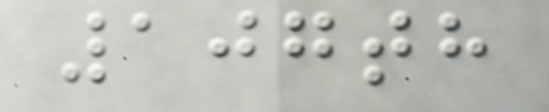107th
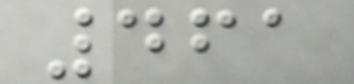461
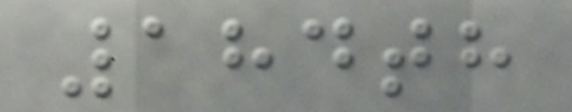184th
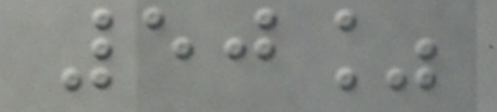50%
